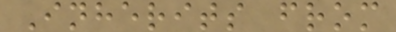Inherits from
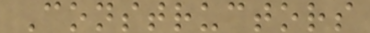Constructors
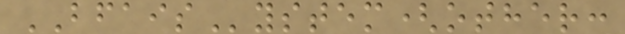BFAISystem(other:
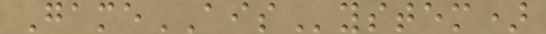GameAISystem)
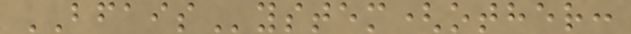BFAISystem(other:
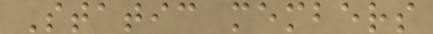Static members
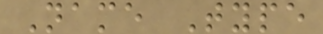Name Type
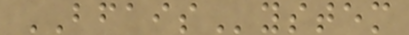BFAISystem
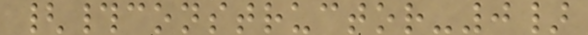{#constructor-0}
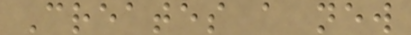Creates a new
